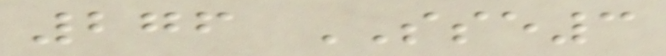276 SSE3
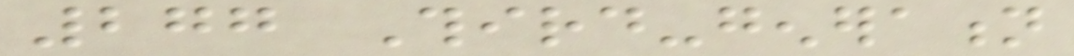277 Third-generation
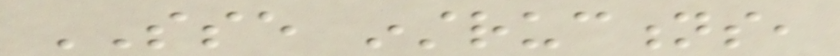SSE instructions,
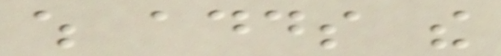which adds the
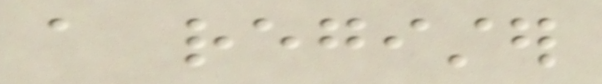a register
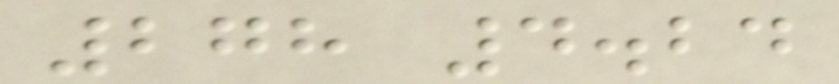278 4.24
